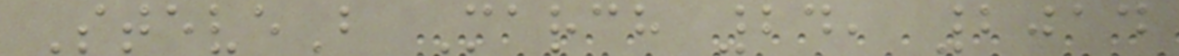SteveB March 24, 2014
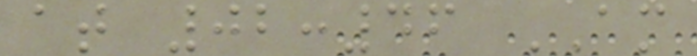at 02:46 AM
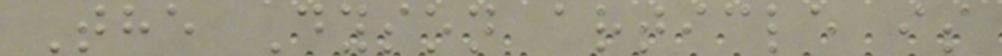The Dyson article is
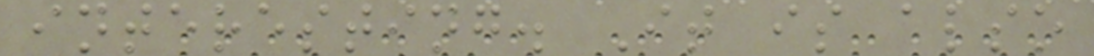interesting. It is also
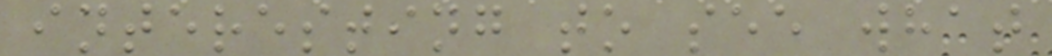interesting to see what
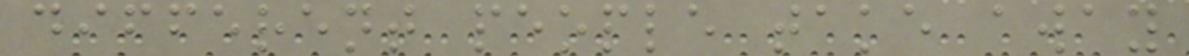different people take away
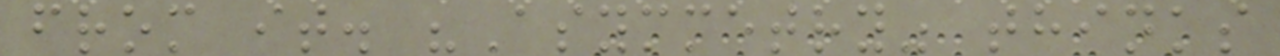from it. "Asymmetry" thinks
